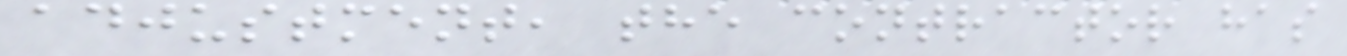adjustment, the contractor has
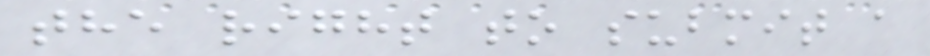the right to submit a
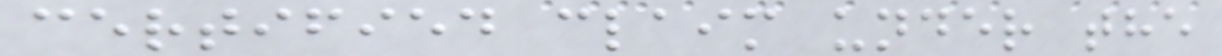certified claim under the
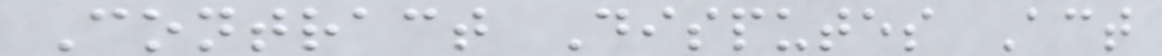Contract Disputes Act
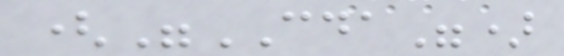("CDA")
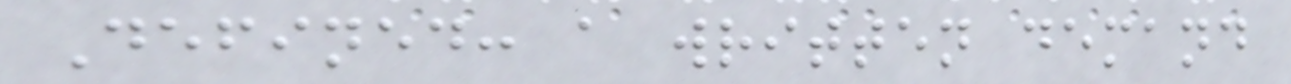Defined: a written demand
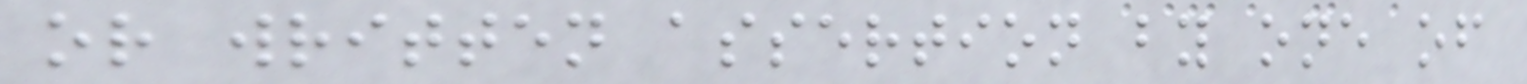or written assertion by one of
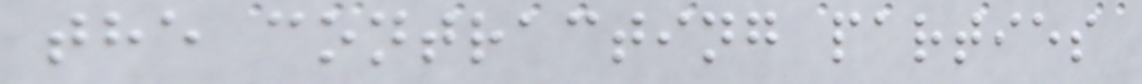the contracting parties
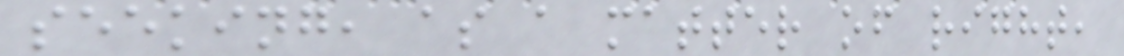seeking, as a matter of right,
